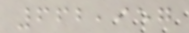662,957
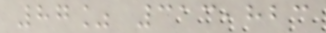87% 313,823
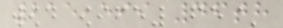215,599 46th
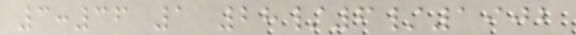3:36 1 28/6/1902
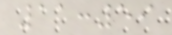11:59
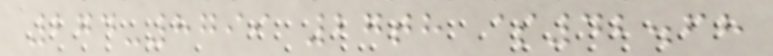274-8799 27th $42.68
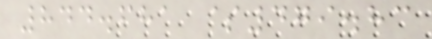844.681 $479.83
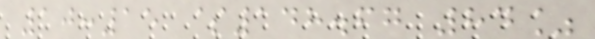10:15 $148.67 84%
